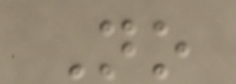No
